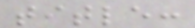title:
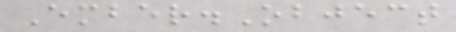Ember.Object
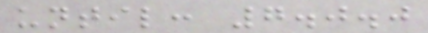until: 7.0.0
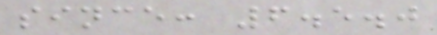since: 6.5.0
